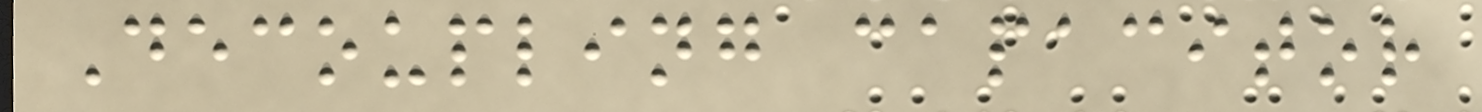Decoupling capacitor
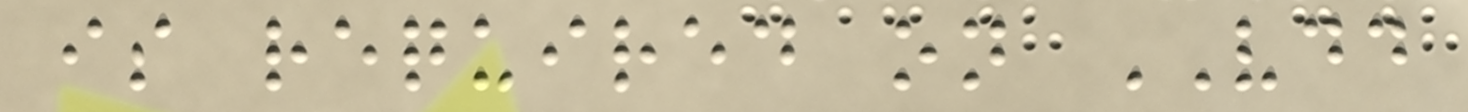is required on VDD
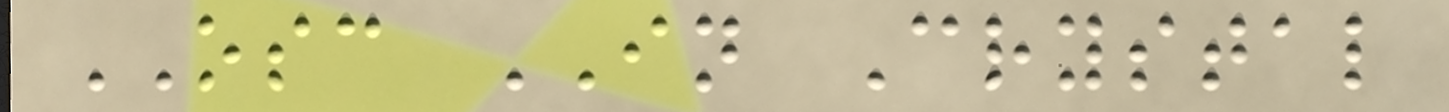OSC IN Crystal
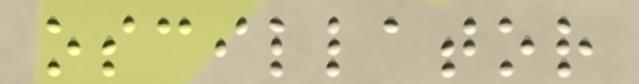oscillator
